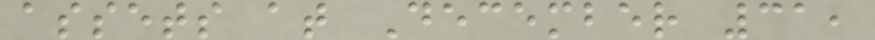assets at December 31,
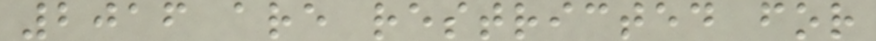2016 are restricted for
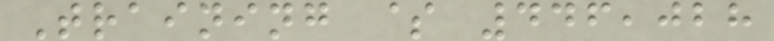Training $ 446,028
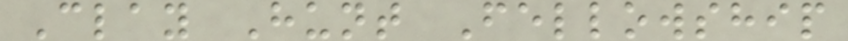Clay Hunt Fellowship
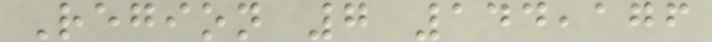Region 7 144,176
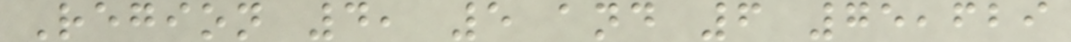Region 4, 5 and 6 75,629
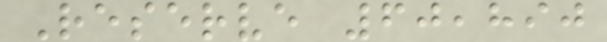Reserve 60,890
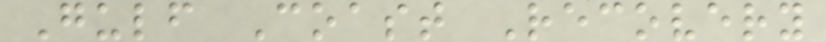Gulf Coast Recovery
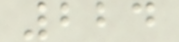224
